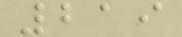219
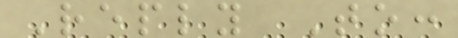Reply To:
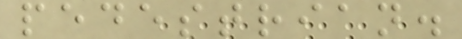pedestrian.
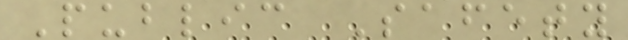Public Safety
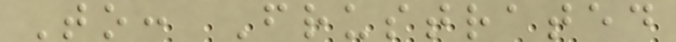To: Frustrated
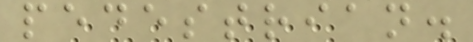pedestrian.
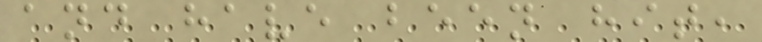and have been hit,
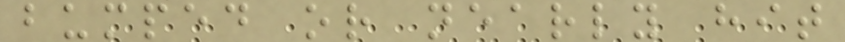bumped or nearly hit
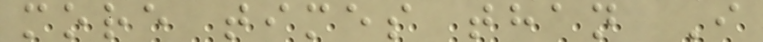more times than I
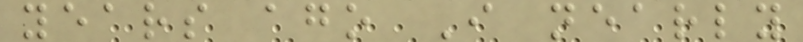years ago I nearly
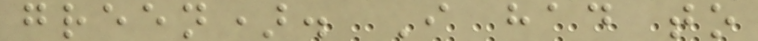green). I had to
